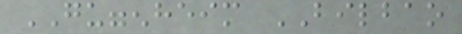GUGGENHEIM BILBAO
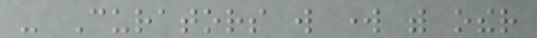- Curators will work with other
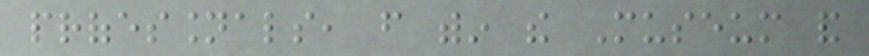professionals, from within the Museum and
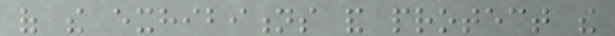of the exhibitions and protect the
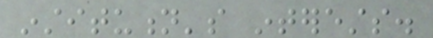institution's interests.
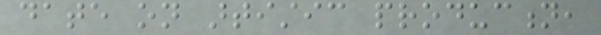date on artistic production,
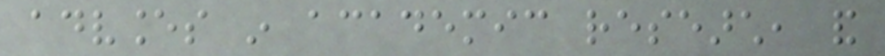advances in academic research, and
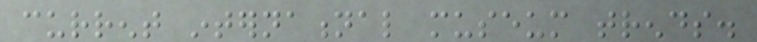current international museum trends.
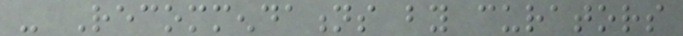- Recommendations by curators
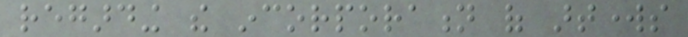regarding the incorporation of artworks
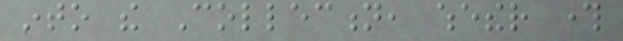into the Collection, whether through
